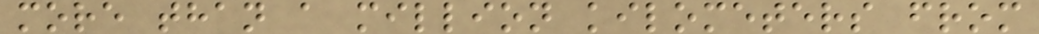more than a million kilometers from
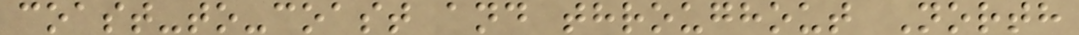coast-to-coast and throughout North
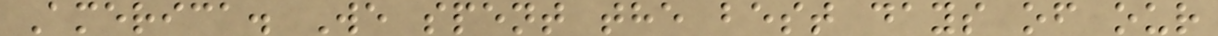America. We spent the best days of our
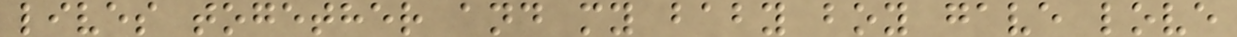lives together and my baby boy gave love
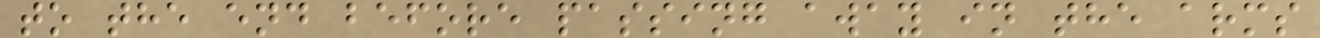to the end before passing away in the arms
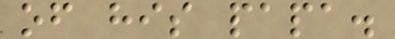of his papa.
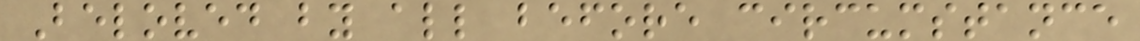Beloved by all before circumstance
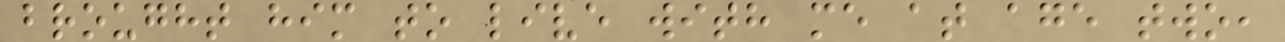brought him to live with me at age two,
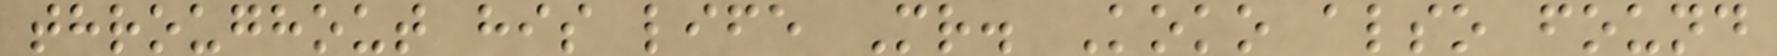throughout his life Mr. Koko also found
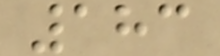183
